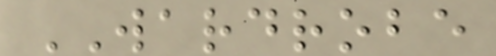WARDROBE
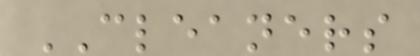CLEANERS
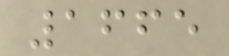1665
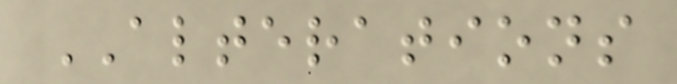ALTERATIONS
